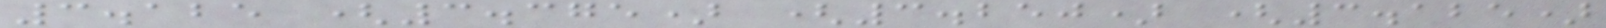3.125 (3.375) (3.250) (3.125)
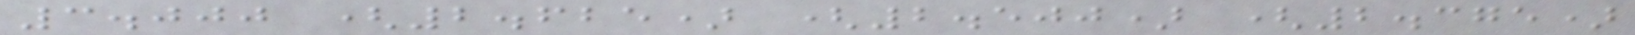3.000 (2.625) (2.500) (2.375)
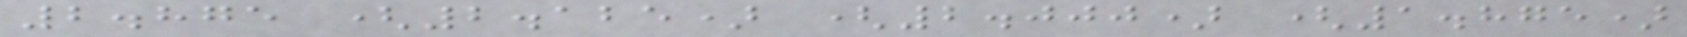2.875 (2.125) (2.000) (1.875)
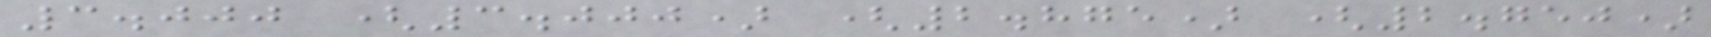3.000 (3.000) (2.875) (2.750)
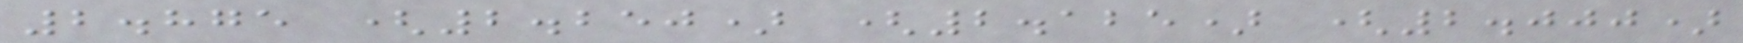2.875 (2.250) (2.125) (2.000)
